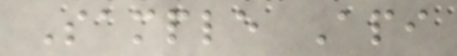Sample Api
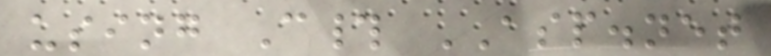using C# ASP.net
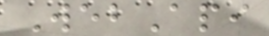WebApi
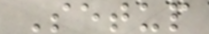Setup
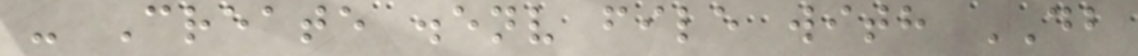- Create .env file with DB
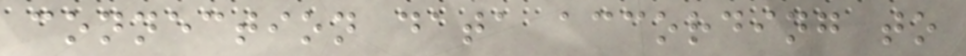connection data according to
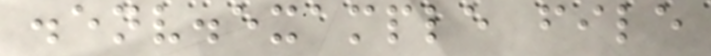.env.example file
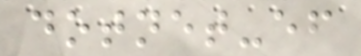dotnet-ef
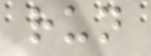run
